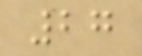27
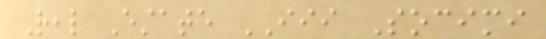Real Estate III Socimi
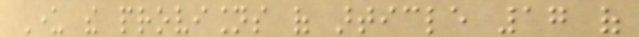Under the provisions of article 17 of
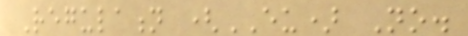Regulation (EU) No.
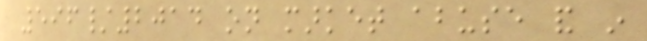596/2014 on market abuse and in
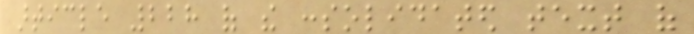article 228 of the consolidated text of
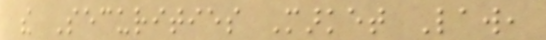the Securities Market Law,
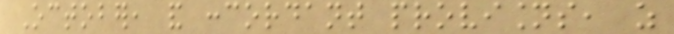October, and concordant provisions, as
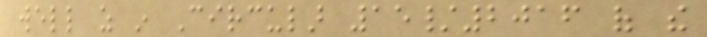well as in Circular 15/2016 of the
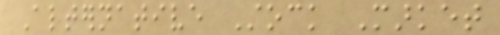Alternative Stock Market
